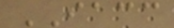IACC
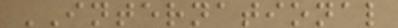INTERNATIONAL
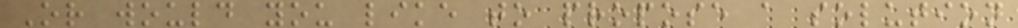Or would you like to propose a solution
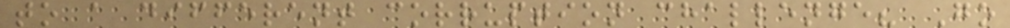to a different corruption challenge? Go
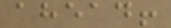ahead!
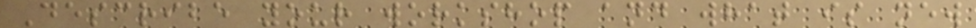Describe your workshop and what is new
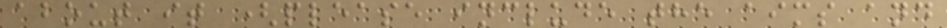about it (please include the aims and
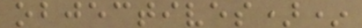objectives)*
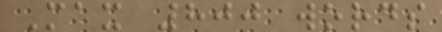Max 800 words
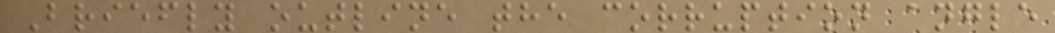Briefly outline the corruption angle
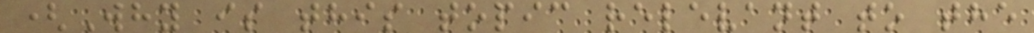(Why is this topic relevant to the
